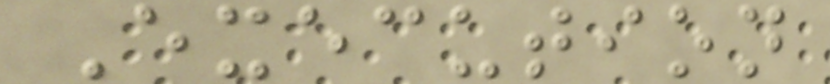Execution
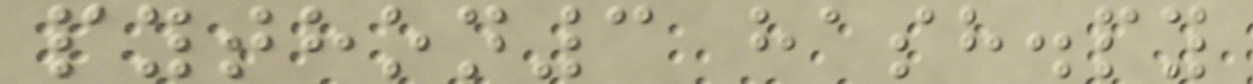python3 hash.py
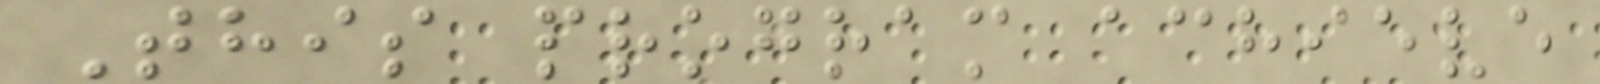This program achieve
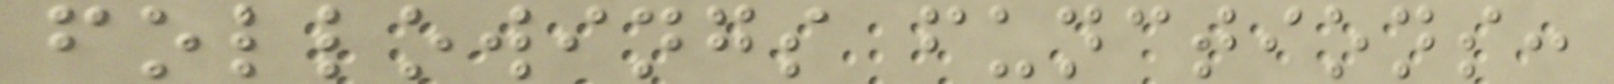followings functions:
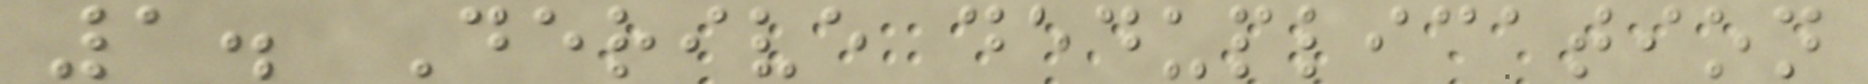1. Derive deduplication
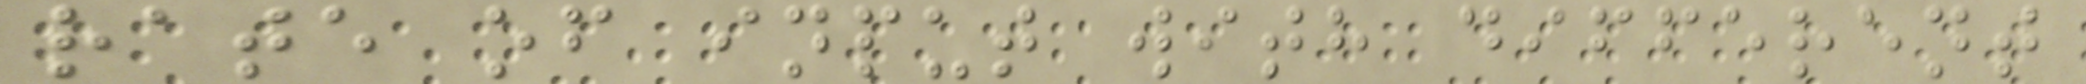rate of input with different
